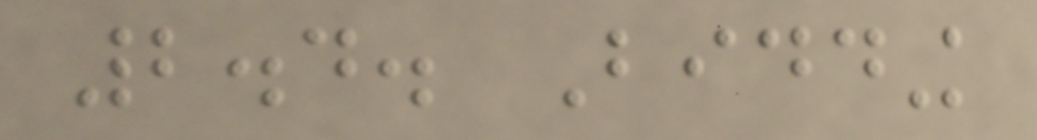2.4. Bidding
